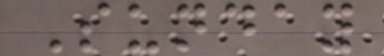Sunday
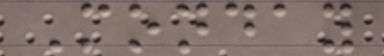Monday
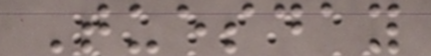Tuesday
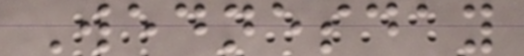Wednesday
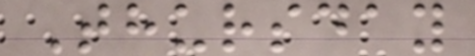Thursday
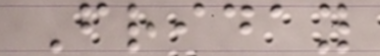Friday
